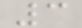3
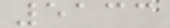5133
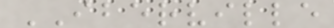IBERVILLE
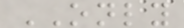ONLY
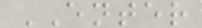ENTER
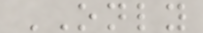ONLY
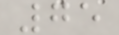75
